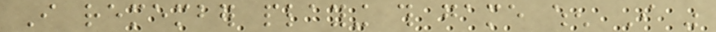I remember playing this game when I was
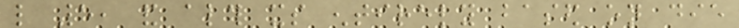like 5, and although its entirely based on die
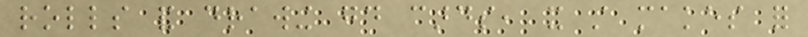rolls and drawing good cards, it still makes for
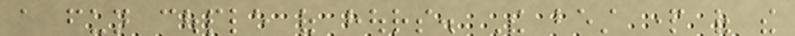a fun couple of hours. The best part of the
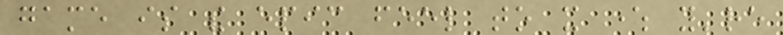game is the epic feel to it where you're
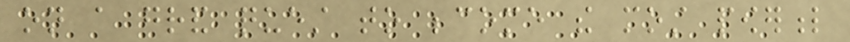on a grand quest to become the most powerful
